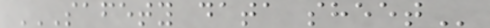SAFETY DATA SHEET
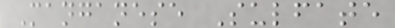Manganese Sulfate
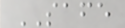SAFE
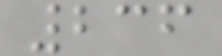236
